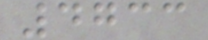4733
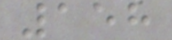158
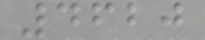4620
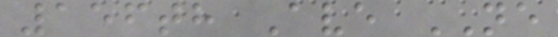156th Ave NE
